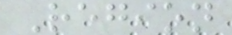Region
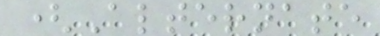(Alternate
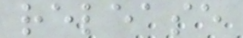release
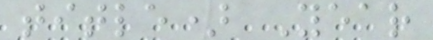title) Year
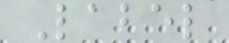Label
